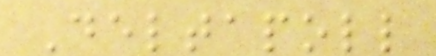Deltapoll
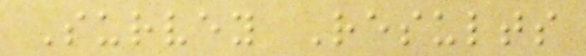Survey Results
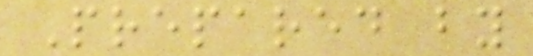Prepared by
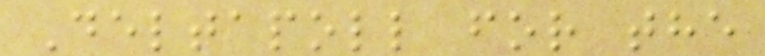Deltapoll for the
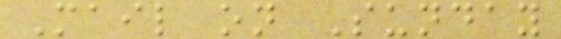Mail on Sunday
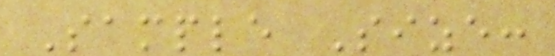Sample Size:
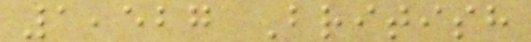1,527 British
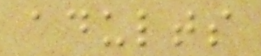adults
